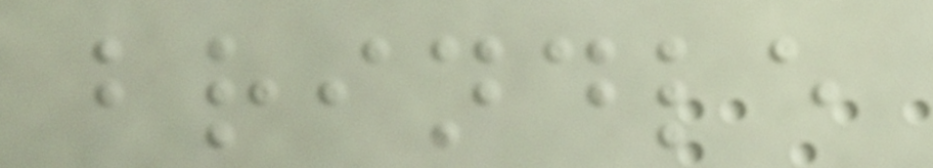brindle
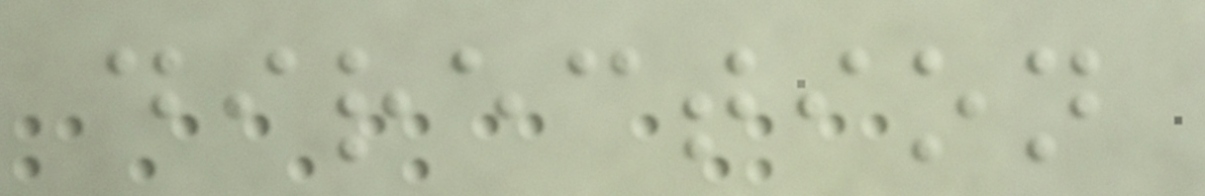direction
